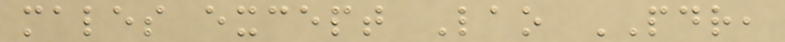males except Lao PDR,
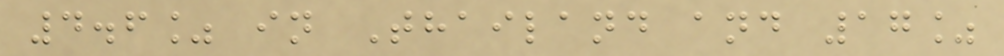4.6% in Thailand and 17%
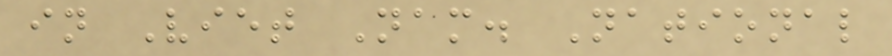in Viet Nam. National
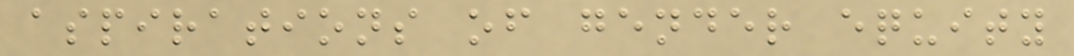aspirations of gender equity
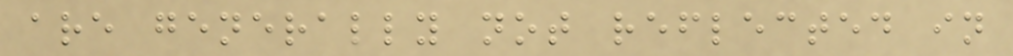are generally not reflected in
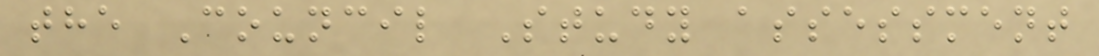the Council Study assessment
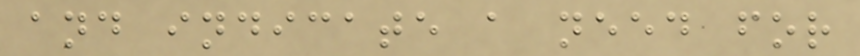and indicate a need for
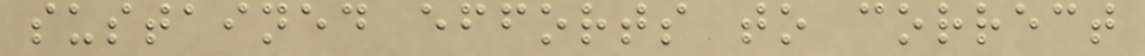sustained efforts to correct
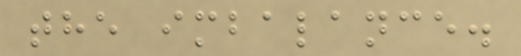the imbalance.
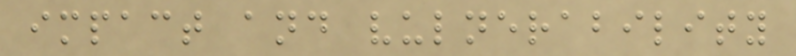impact and vulnerability
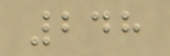248
